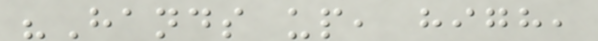"Hands up, high,
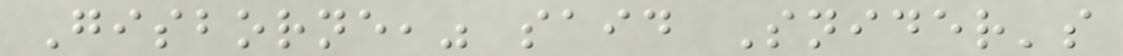Gisborne," said Snider's
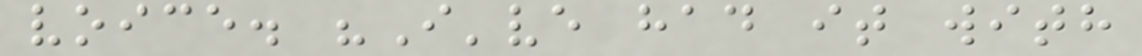voice. "I've had it with
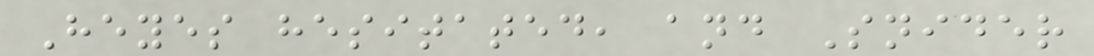Heyes hesitated, and Snider
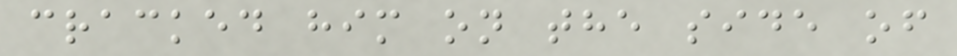cracked him on the side of
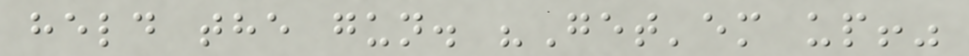held the gun. "Get'em up!"
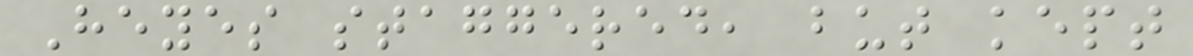Heyes staggered, but kept
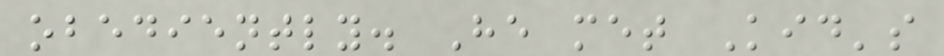obediently. He met Kid's
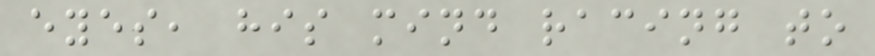eyes, his mind racing to
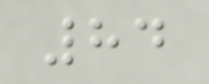84
